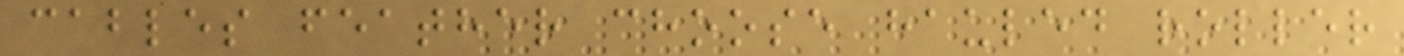cables feather choose hauled roller
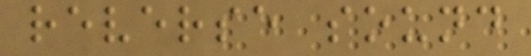reverse sound
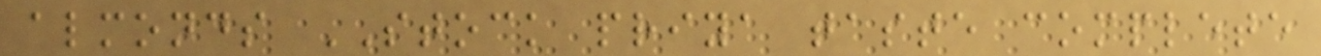almonds STOCK priya taste complete
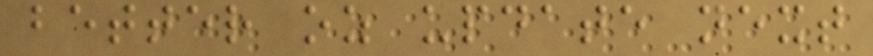better oz update next
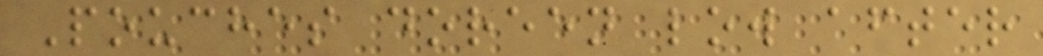Pouches doreen low after
